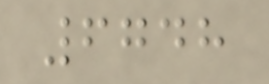6748
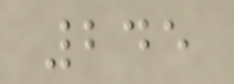245
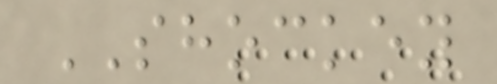SHOCKEY
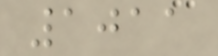1011
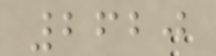2620
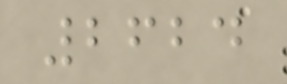2624
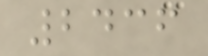2436
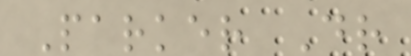Parker Dr
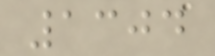1304
